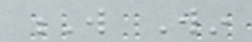W Win
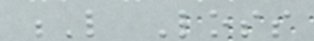L Loss
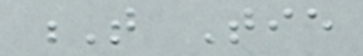T Tie
